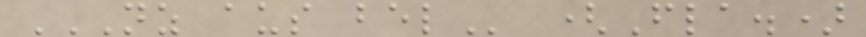NZ AUS BEL (Fla.)
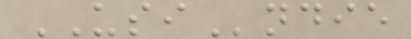USIndie
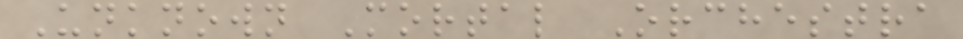Unknown Mortal Orchestra
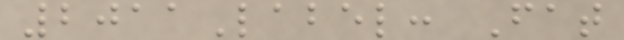2011Label: Fat
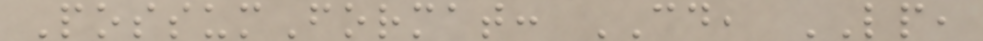PossumFormat: CD, LP,
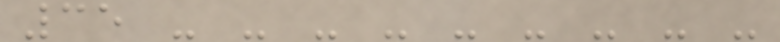35 - - - - - - - - -
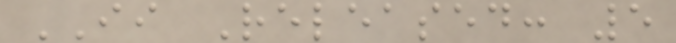II Released: 5
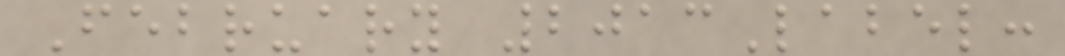February 2013Label:
